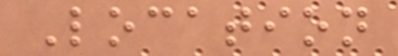Location
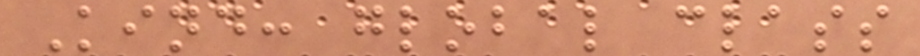Kind: global class
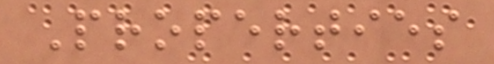Properties
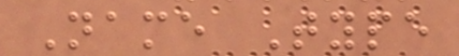Name Type
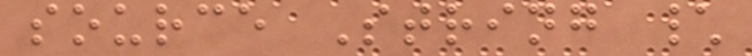source String \
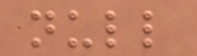null
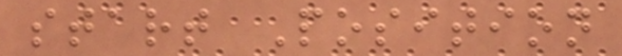start Position
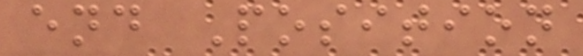end Position
